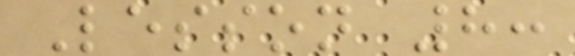Lesson 8:
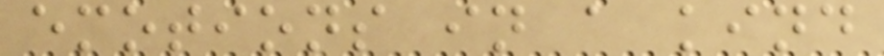emotions in a kind
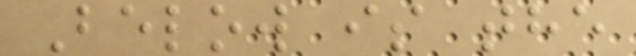Below is the
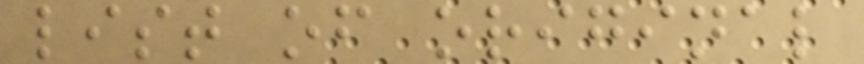list of original
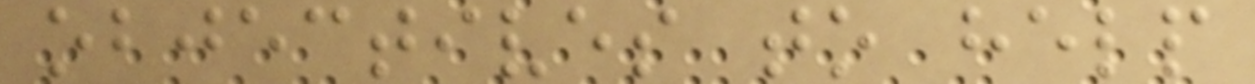objectives to help
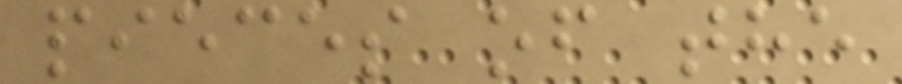pieces of the
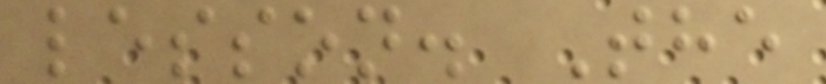lesson. The
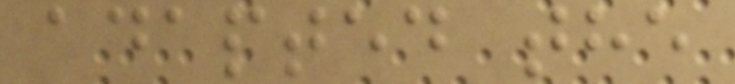adapted the
